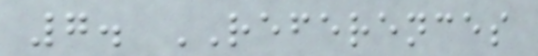7. REFERENCES
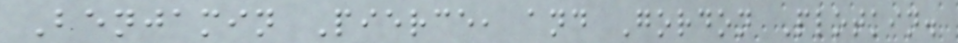Benjamin Pierce, and Gordon Plotkin.
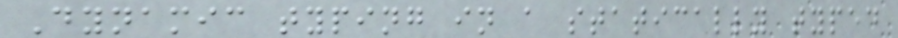Dynamic typing in a statically typed
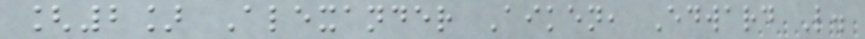[2] Alexander Aiken, Edward L.
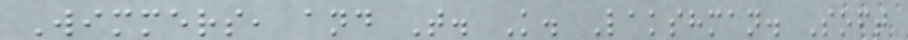Wimmers, and T. K. Lakshman. Soft
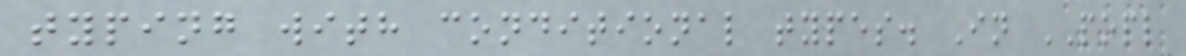typing with conditional types. In POPL
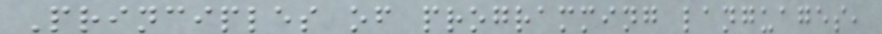Principles of programming languages,
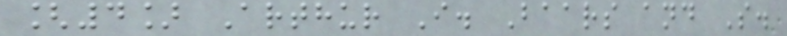[4] Arthur I. Baars and S.
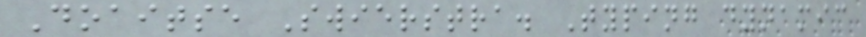Doaitse Swierstra. Typing dynamic
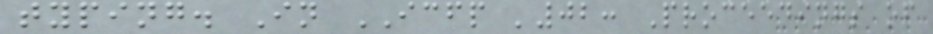typing. In ICFP '02: Proceedings of
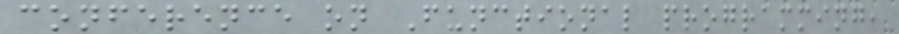conference on Functional programming,
